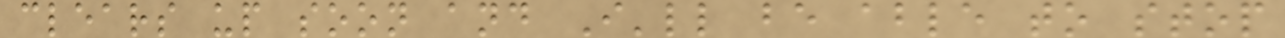clears up soon and I'll be able to stop
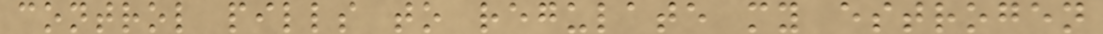control pills to regulate my estrogen
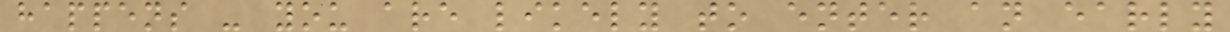happens - you are likely to enter an early
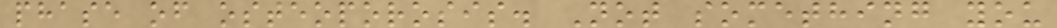phase of osteoporosis. Not something you
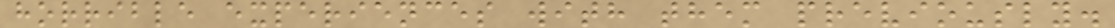horrible experiences with them previously.
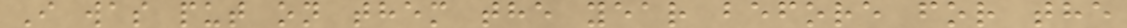I was put on them the year before for the
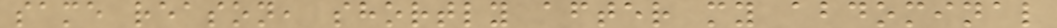same reason, shortly after my abdominal
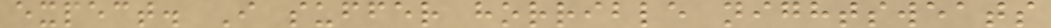expect. I suffer horrible nightsweats
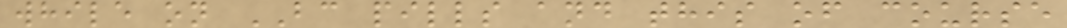while on BC pills and this of course
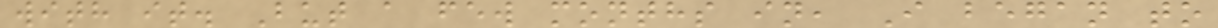with it. But a few months in, I began to
